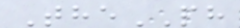ThePH
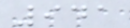941
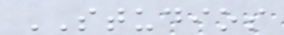STUDIOS
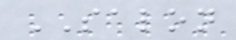SALON
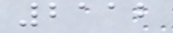2112
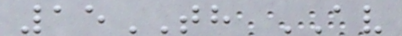15TH AV
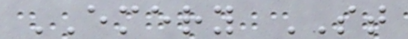EMERY ST
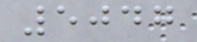5047
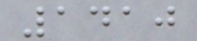1410
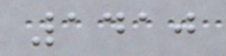1410
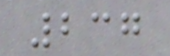237
